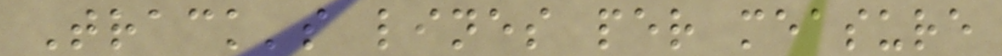Track's lines per measure
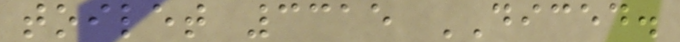toilet 3315 DICED.
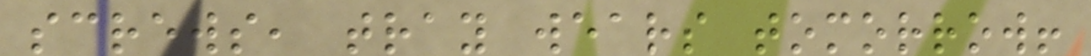screws, tray wears tomorrow!
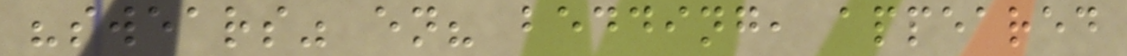"swears" en? bedding, appeared
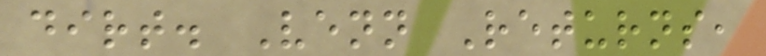dirt. Venn Returns,
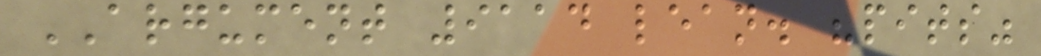ARGUMENT 9114 lean. "pits"
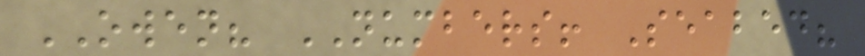OWEN? NUMBERS! Seabed?
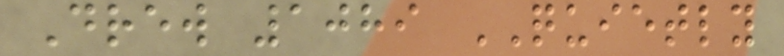Drew 1089 QUIETLY
